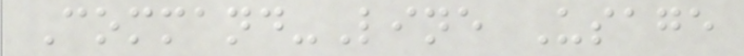Command-Line Usage
